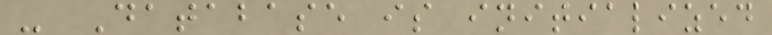- Database is initialized
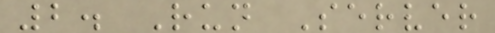2. Run Server
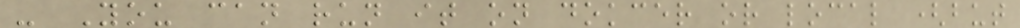- You can run it on dokcer or local (but
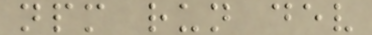npm run dev
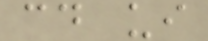cd ui
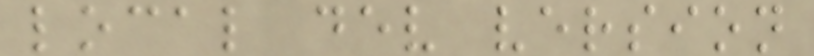local dev version
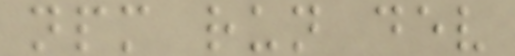npm run dev
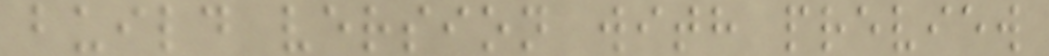build version with preview
